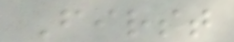First
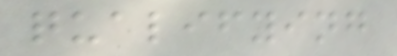qualifying
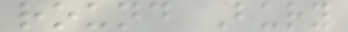round Bury
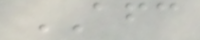AFC
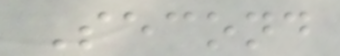Second
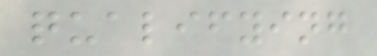qualifying
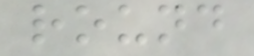round
